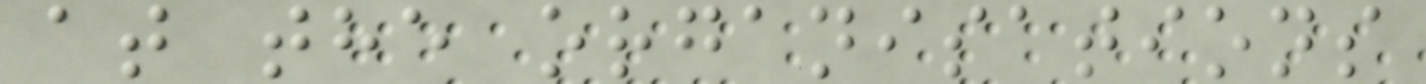at the organisations
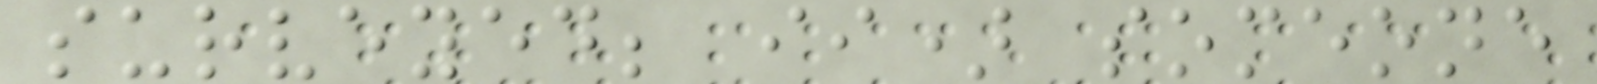surveyed; ii) someone
